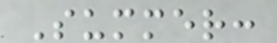Summer:
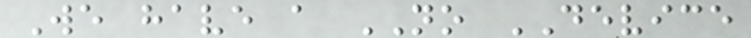We have a NO DEVICE
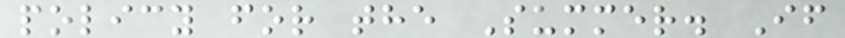policy for the Summer. If
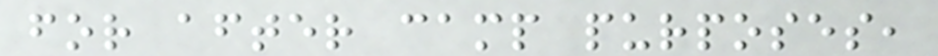for after camp purposes,
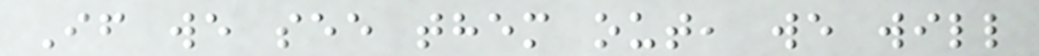If we see them out, we will
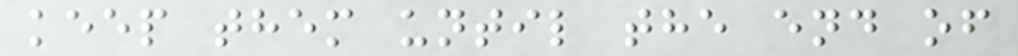keep them until the end of
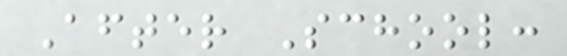After School:
